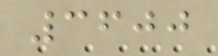3600
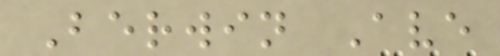Berwin Ave
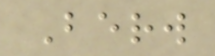Berw
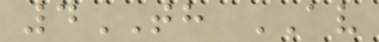4TH AV
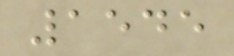1545
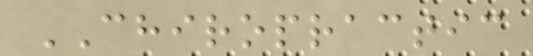CHIROPRACTIC
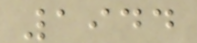1944
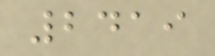2419
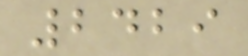2429
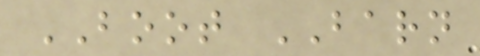BOOT BARN
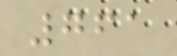761
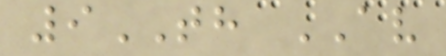9TH AV
